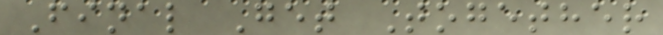Final Get Together
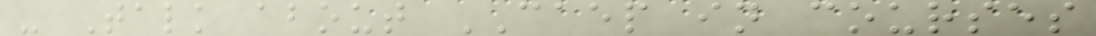- Talk about CAEP in courses
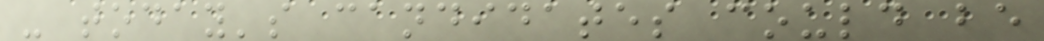- today's candidates could be
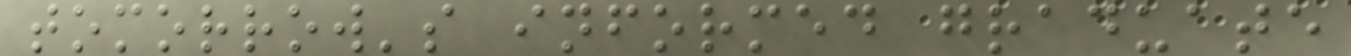tomorrow's informed graduate
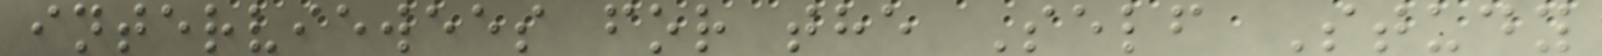interviewees for the Self Study
